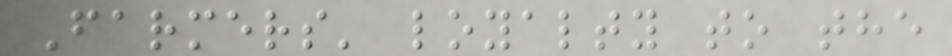Farmers' loyalty to the
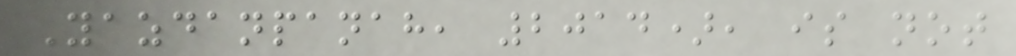Yazdanpanah, 2014), is not
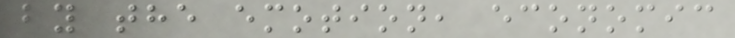by the emotion, economic
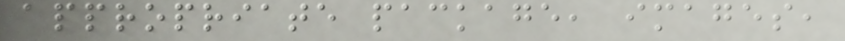appropriate package, images,
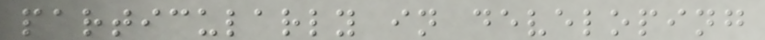particularly in developing
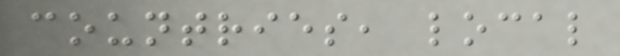countries, local
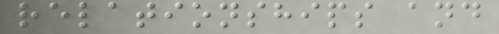relationships and
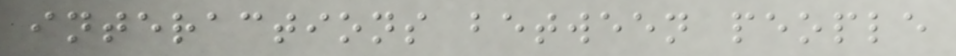interactions between people
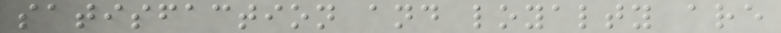satisfaction and loyalty are
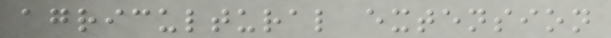agricultural extension
